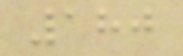180
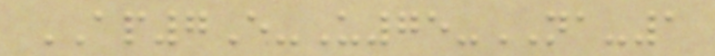AP7E-U75-NA-1
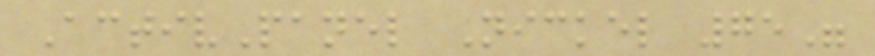ActivPanel Nickel 75"
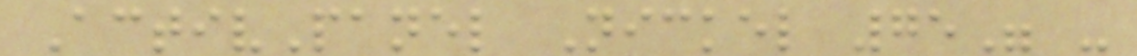ActivPanel Nickel 75" -
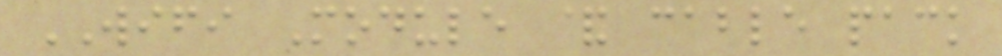WIFI Module & cable pack
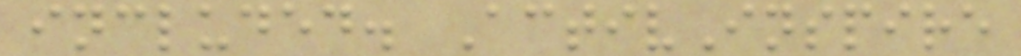included. ActivInspire
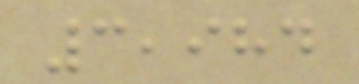3,984
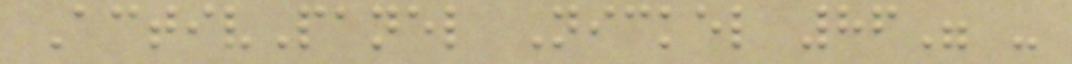ActivPanel Nickel 86" -
